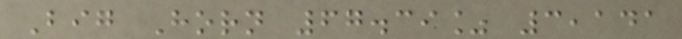Big Horn 67.39% 3,141
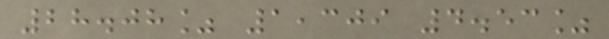28.08% 1,309 4.53%
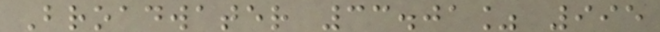Broadwater 33.01% 995
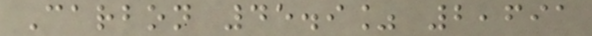Carbon 45.9% 2,691
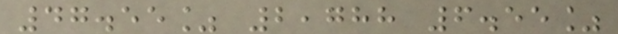47.55% 2,788 6.55%
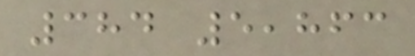384 5,863
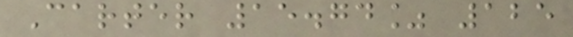Carter 15.74% 125
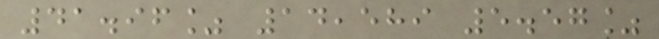41.96% 14,589 5.57%
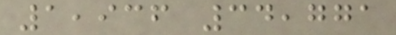1,936 34,771
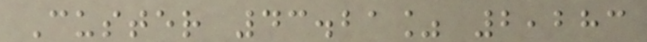Custer 43.21% 2,283
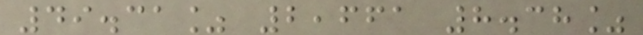49.31% 2,661 8.38%
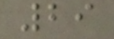29
